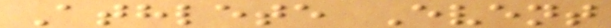Athlete Event
